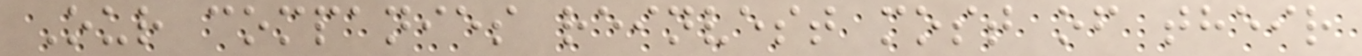Our companies reinvest most of their
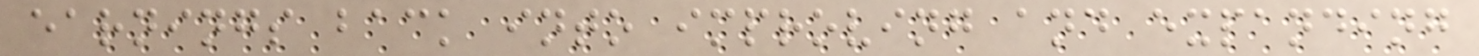earnings back into improving and expanding
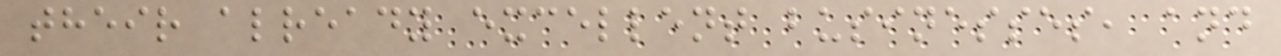their already excellent businesses, and
